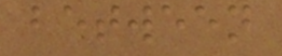between
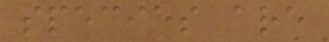species are
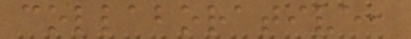collaborative,
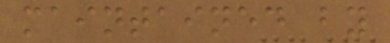maintained by
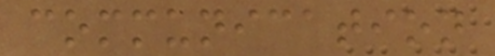communication
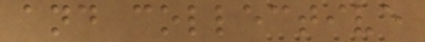and collective
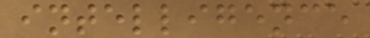intelligence
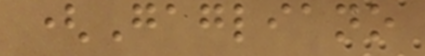(Gagliano
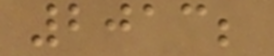2013;
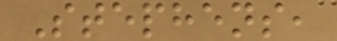Stephens,
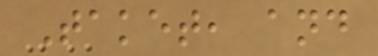Taket, and
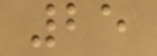25
